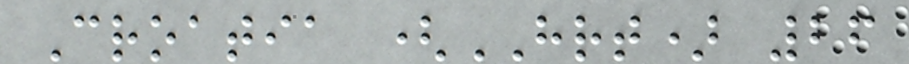Croatia (HRT) 26
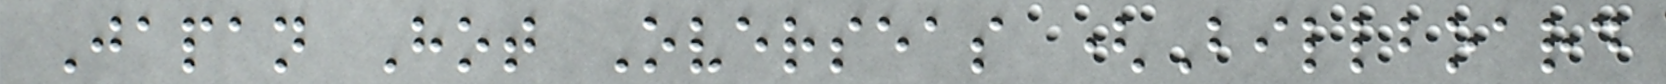Japan Hot Overseas (Billboard
